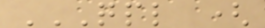QPL (
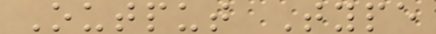Output Type
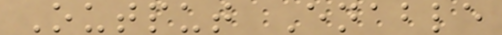Output Enable
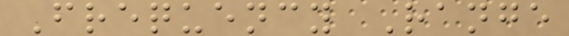Frequency Range
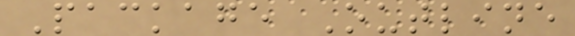Package Outline
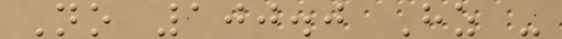No 100.0 Hz -
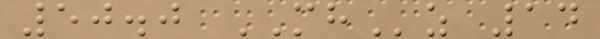50.0 MHz 14
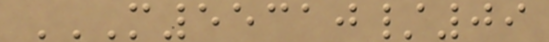M55310/09
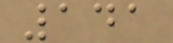141
